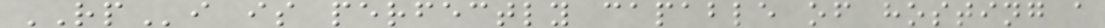RPi is perfectly capable of hosting a
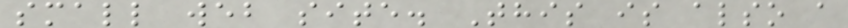small web site. This is also a
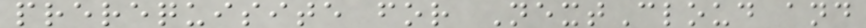prerequisite for NextCloud and
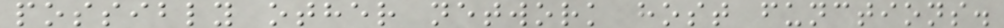possibly other network host functions.
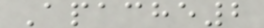Apache2
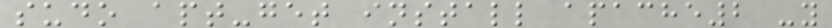sudo apt-get install apache2 -y
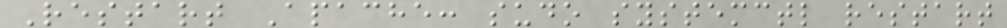Restart Apache: sudo systemctl restart
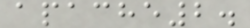apache2.
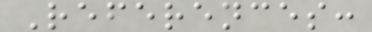References:
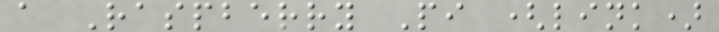a Raspberry Pi (link)
